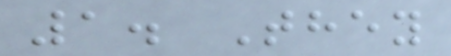1. They
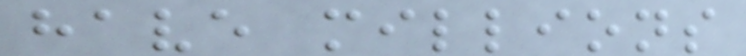have millions
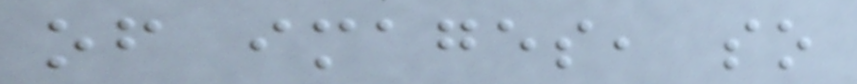of images, so
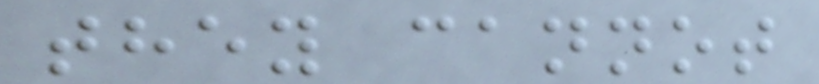they cannot
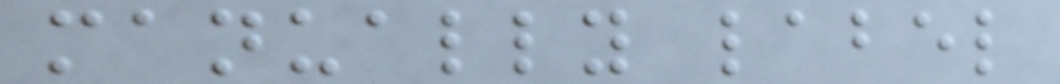manually label
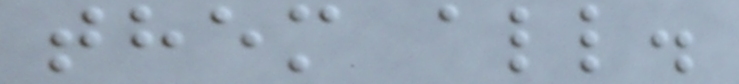them all.
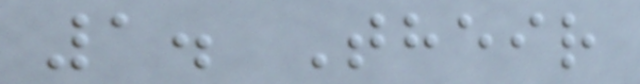1. Their
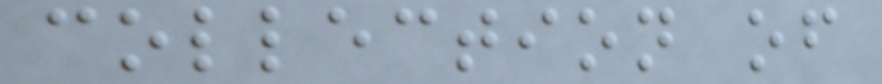collection of
